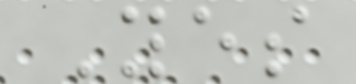Yes
